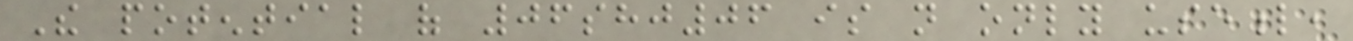The potential of 06shj06 is not only useful,
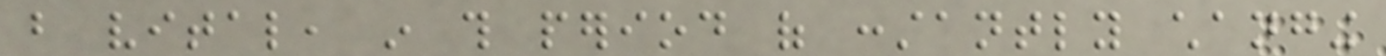but vital, in this period of constantly changing
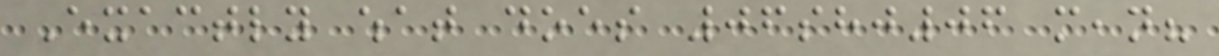Exactly what does 06shj06 mean?
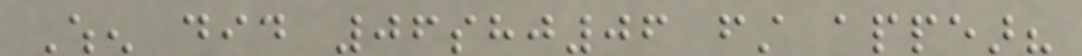When did 06shj06 first appear?
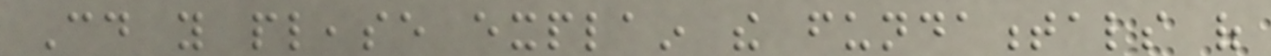Could you please explain the fundamentals of
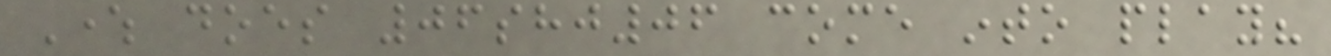Where does 06shj06 come into play?
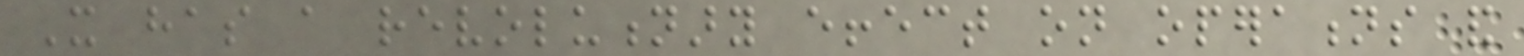It has a revolutionary effect on operations and
